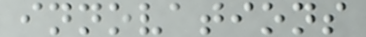innovations
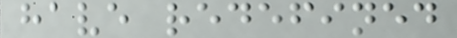have redefined
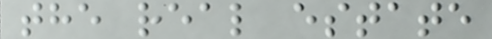the real estate
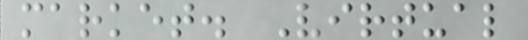market. Virtual
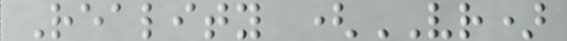Reality (VR)
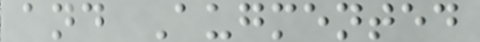and Augmented
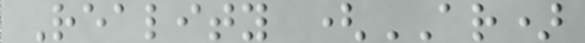Reality (AR)
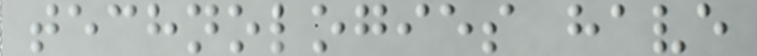technologies have
